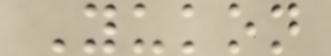Yukon
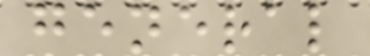general
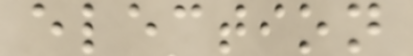election
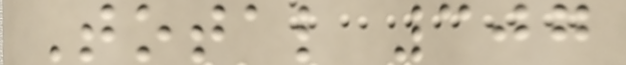Total 307
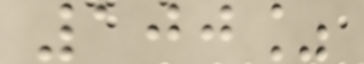100%
